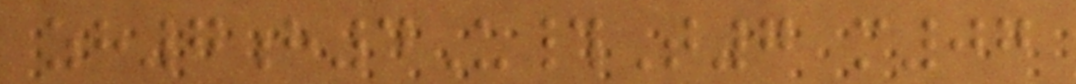zh7h4U#T7 m07
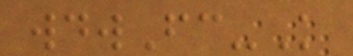wdwFc-K
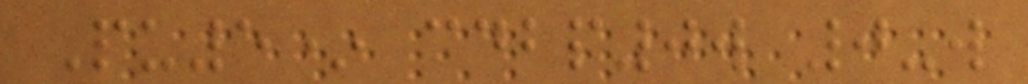Pu5* cdbp0w 0-w
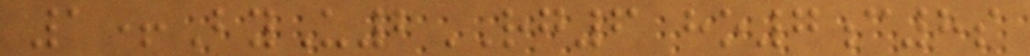1+ByU2RG6 ho7c8s
